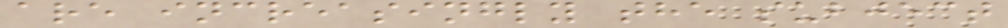are increasingly the subject
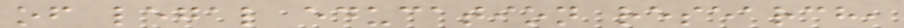of legal education research,
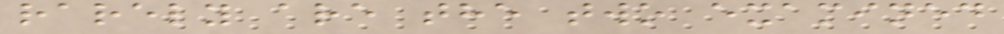rarely are the two examined
